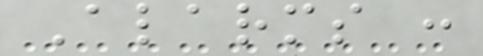Alarms :
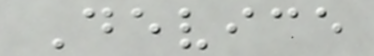Device
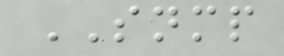SNMP
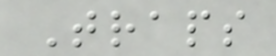Traps
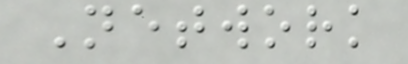Network
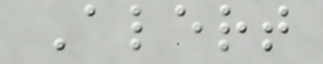Alert
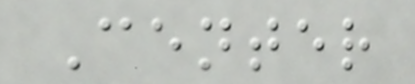Center
